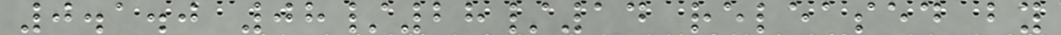0.1.0 08/28/14 released by
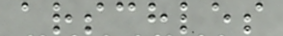arschles
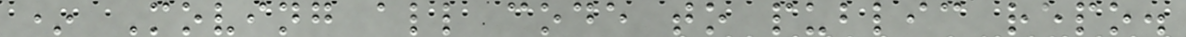* Moving all code to public repo.
